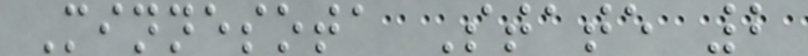Minnesota State 2
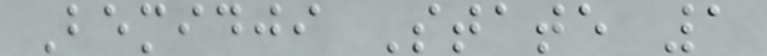Bemidji State 1
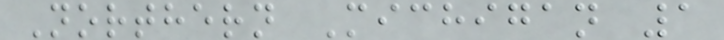Northern Michigan 1
